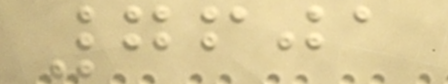7601
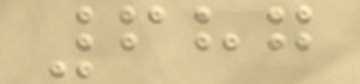687
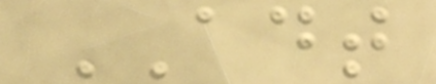ADT
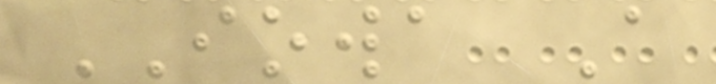IOWA A
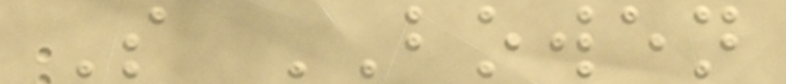S BOWEN
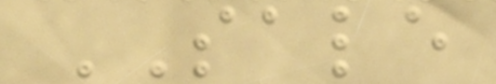SALE
